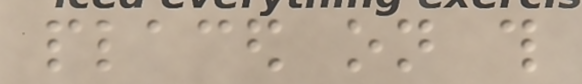placed on this
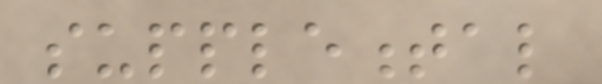supplemental
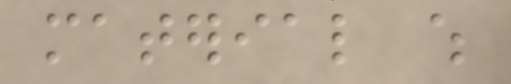material which
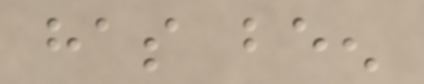has been
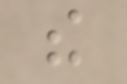the
